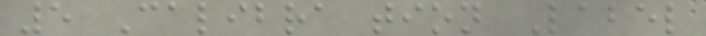5 Calibra tion Label
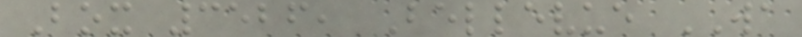Box 3526, Bellevue WA
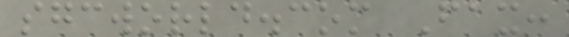sgcworld.com Fax:
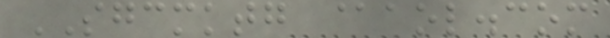SGCMKTG @aol.com
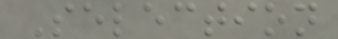Selection
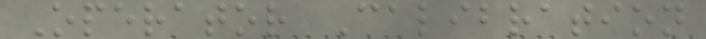Operator Calibration
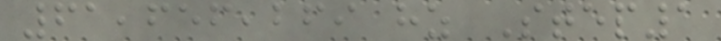61,656,269 hz Step1
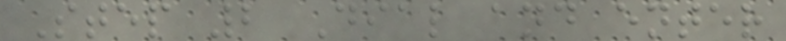Step 2 Dial and enter
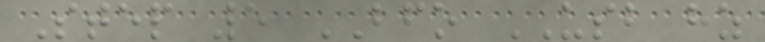Step 5 BFO USB hz
